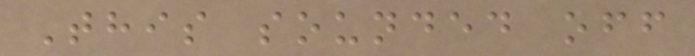This sounded off
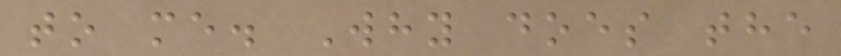to me. Why does the
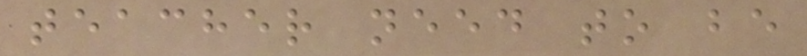teacher need to be
